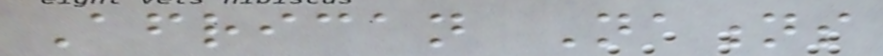African Nations
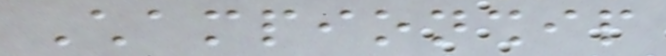Championship
